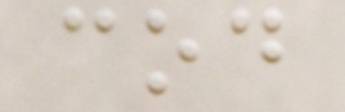cod
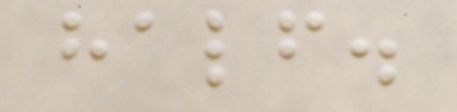half.
